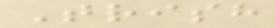Trish
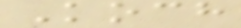Koch
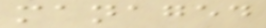managed
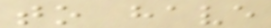to have
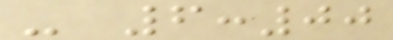- 6:00
